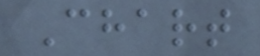Chart
